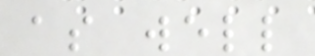as well
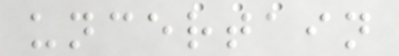uncertain
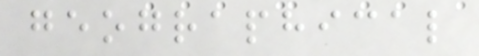geographical
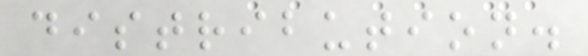distribution.
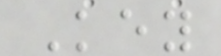Key
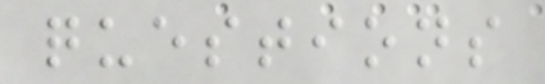questions
